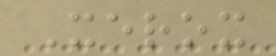Xerox
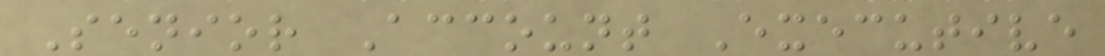Senior Account Executive
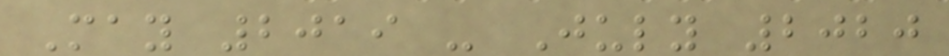May 2019 - July 2020
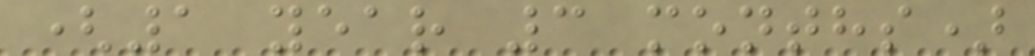(1 year 3 months)
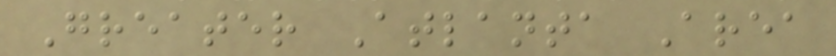Greater Atlanta Area
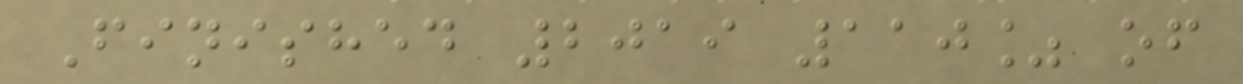Finished 2019 110% of
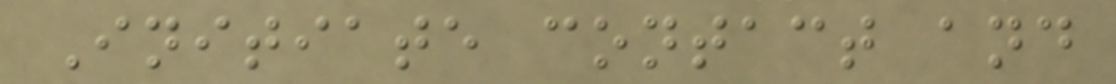Initiate contact and
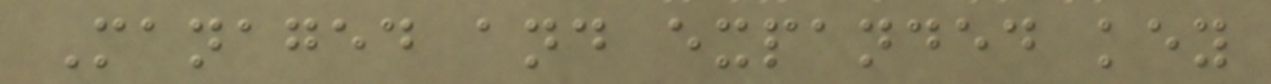Managed and expanded key
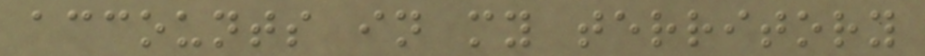accounts in my territory
